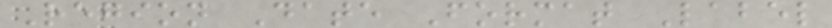Region Date Format Label
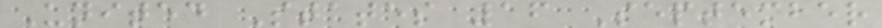United States 16 September
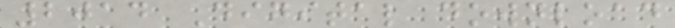2014 Digital download
